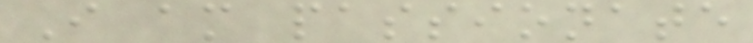I am passionate
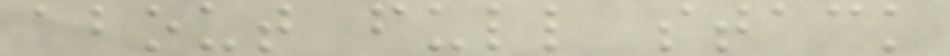about full stack
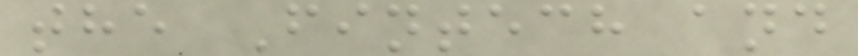the Fintech and
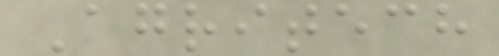Agritech
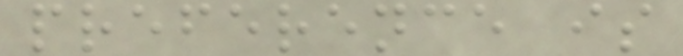preference is
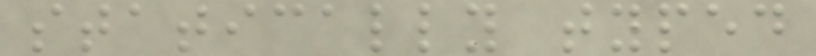statically typed
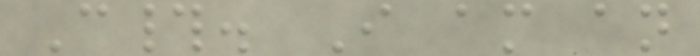C#. I am an
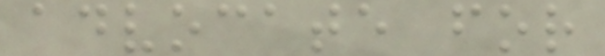advocate for
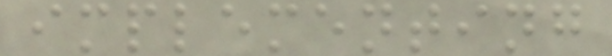implementing
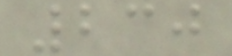230
